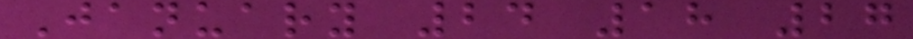January 24 18 27
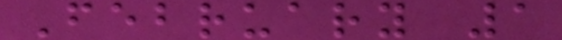February 1
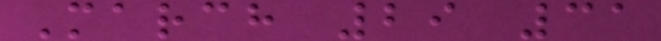March 29 31
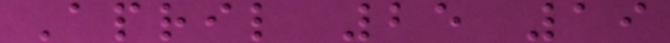April 25 19
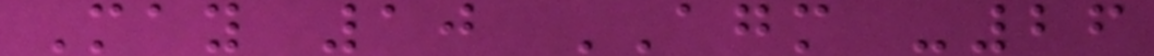May 10 AGM -26
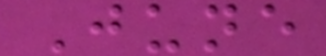June
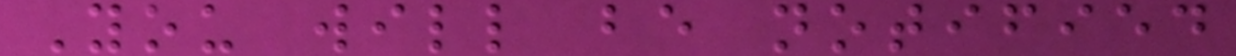You will be notified
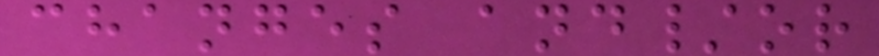changes and/or
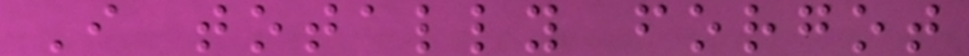I totally forgot
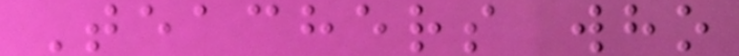Teachers who
